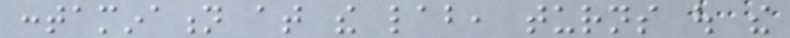contamination at the lab, turns out the
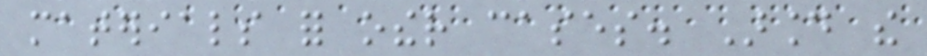materials for other cases. Around the
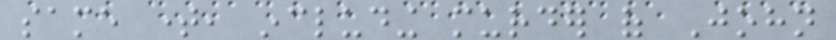same time, including murder of John
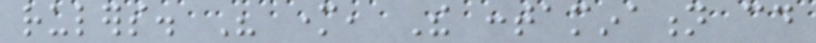rulers. His mother, The contamination could
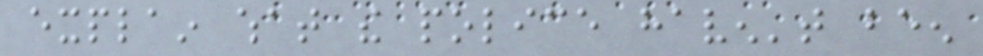explain what the police haven't been
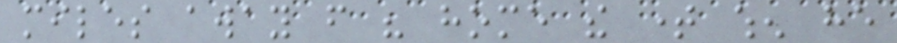miles away from his home the time when he
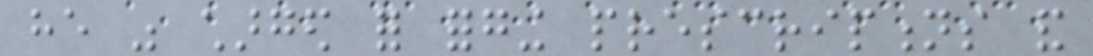he was charged for forging prescriptions and
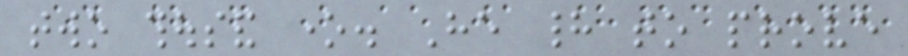two thousand one. He had to prove
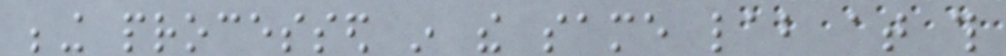being processed in the same lab at this
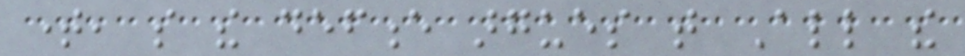time, so the defence argues that All the
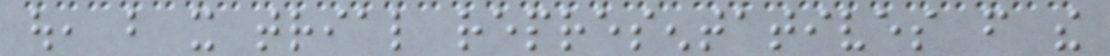out, but it trial representatives from the
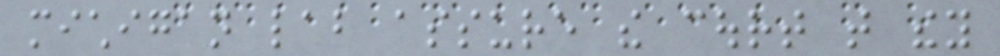michigan lab assure the court that they
